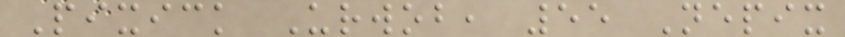Pixick Urwob, 55 Nepix
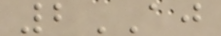2AJ
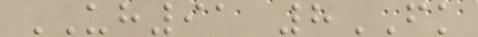UH91 8FK
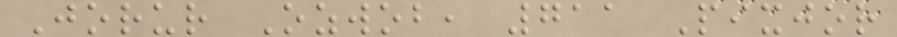Jorur Ozwob, 711 Pixjor
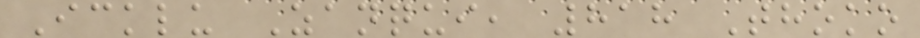Icklu Zanqui, 818 Thoko
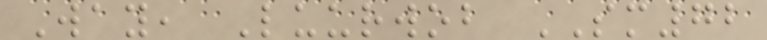Way, Luurwob SM72
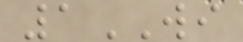1WI
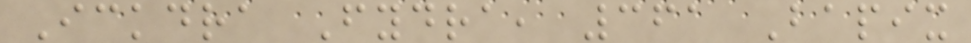Ickdra Fydra, 361 Bapix
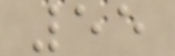55
